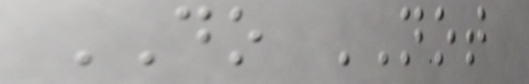DO NOT
